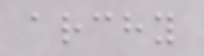archy
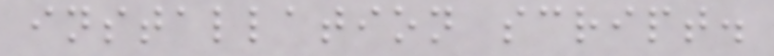installation script.
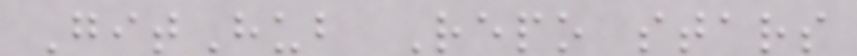GitHub Repo stars
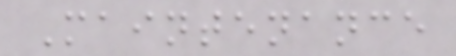Maintenance
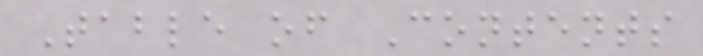Table of Contents
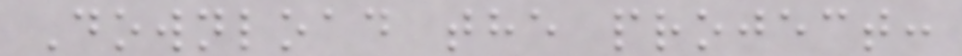Download the project:
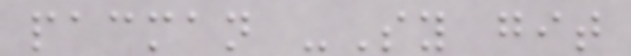pacman -Sy git
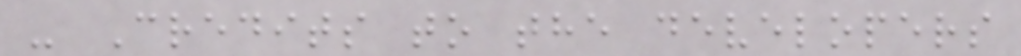- Credits to the developers
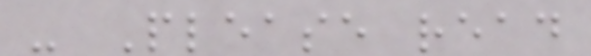- Please read
